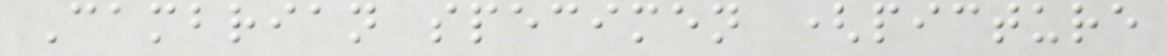Cambrian specimen (picture
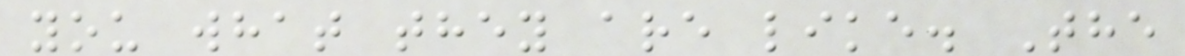you what they are like. The
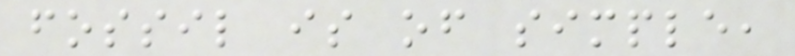fossil is of simple,
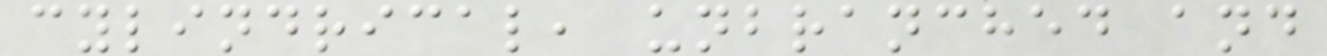cylindrical, unbranched and
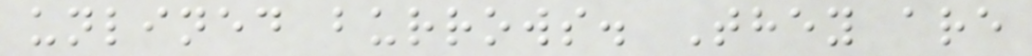unlined burrows. They are
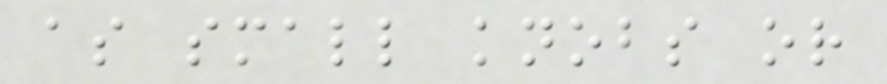as small knobs or
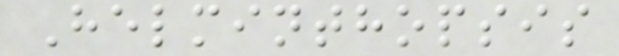Helminthopsis
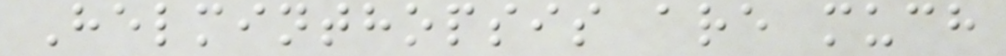Helminthopsis are much
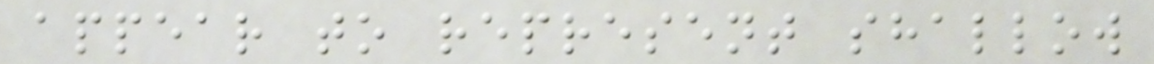appear to represent shallow
